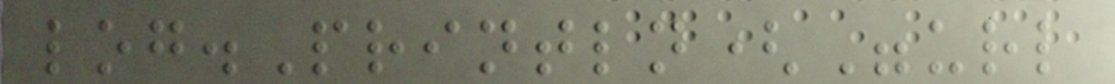log.Println("url
